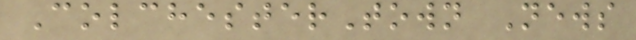ColchesterTown News
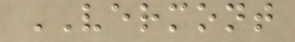VERMONT
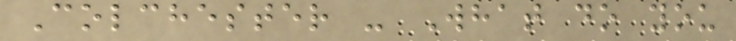Colchester - What do you
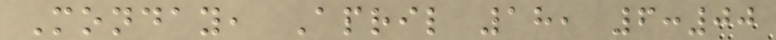Monday, April 18, 6:00
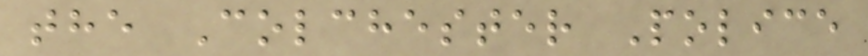the Colchester Police
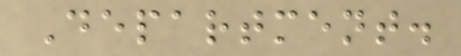Department.
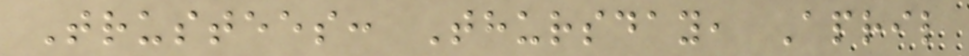Trustees: Thursday, April
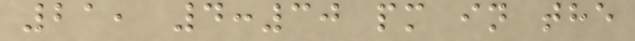21, 4:30 pm in the
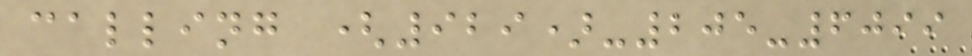calling (929)-205-6099
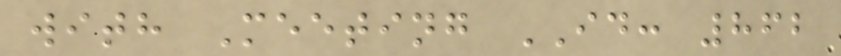with Meeting ID: 862
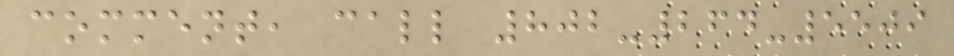comment, call 802-264-5509
